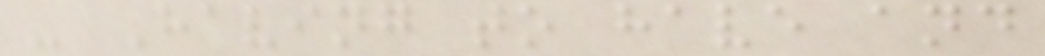- Having to have and
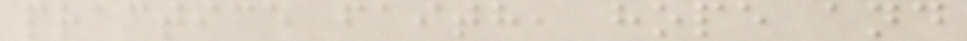practice faith, hope and
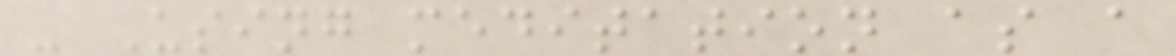- Using meditation as a
